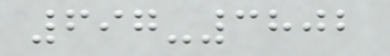697-3802
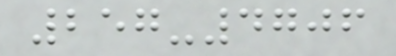257-4706
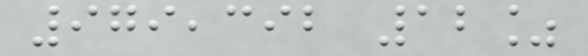979,392 12%
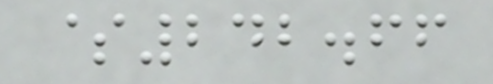$242.66
